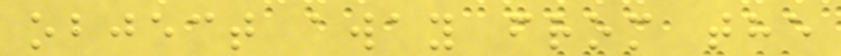object away from the
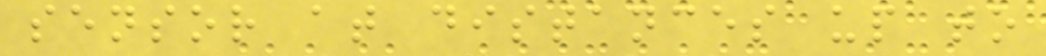sensor at distances up to
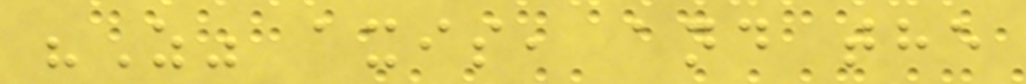"Z" axis, and the
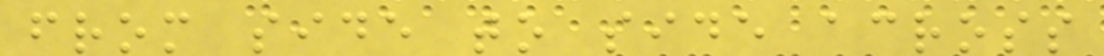from side to side across
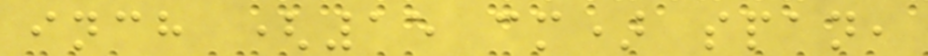inch (15 cm) span,
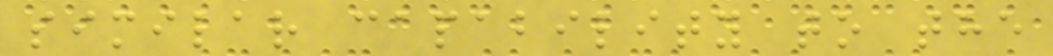similar capability to the
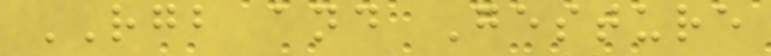RGB and Gesture
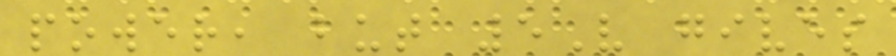power, but 5V gives
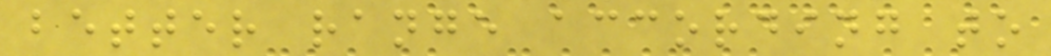better range according to
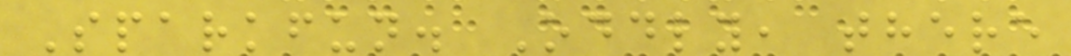Sparkfun. Oddly, there
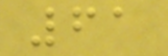61
